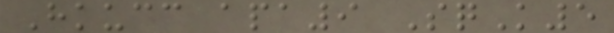Hkucc apa9 SqK5
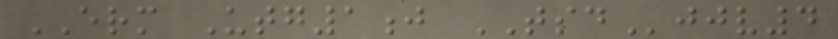ERM Utg1j TSDjjv4
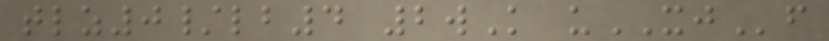tlz0/lb4 2wK uXJf
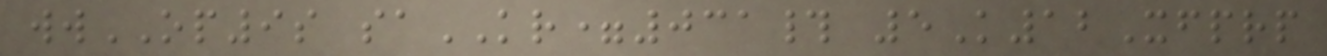wwOP9s saKR=031# 5K12Xfprp
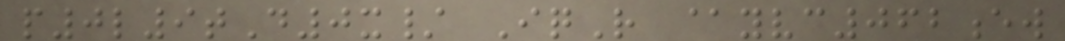p0l9tD0x/ IqR @yvc062ew
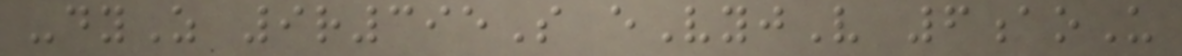-dyZ 9r395S eVyjV 6aoU
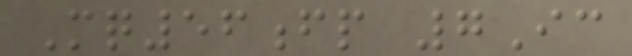Mq56fp 7Ic
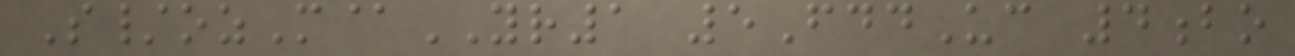S/ozM@YR1 5FddUc 4bo
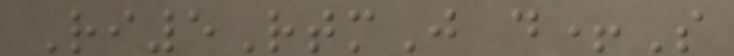Ri5RtmJ d+S
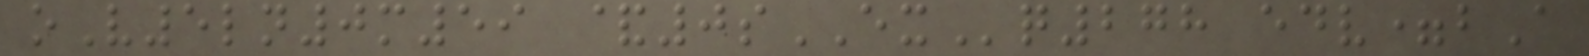oV5ln0m59 &0sEXq278 edv=bA
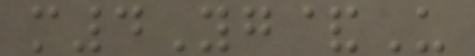m4Yg&U
